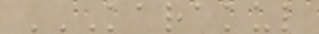KARAKUL
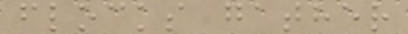flocks gather
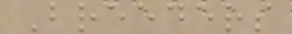Breeders
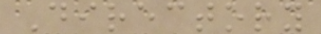Directory
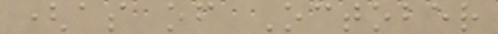(as of October
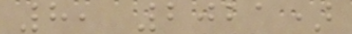8, 2021)
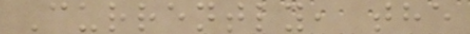Currently, the
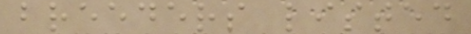breeders listed
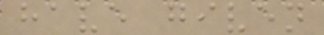have given
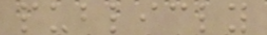publicly
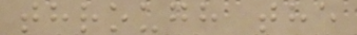through the
